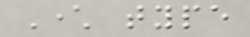Character type
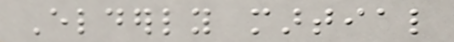Elderly martial
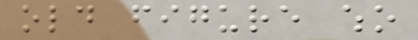old figure who
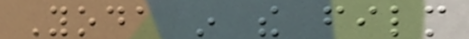Yoda in the film
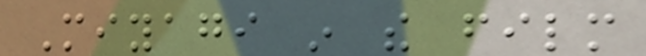Miyagi in the film
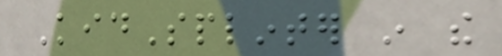KidSplinter in the
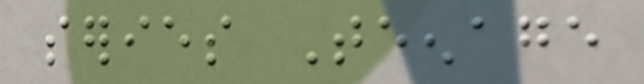series Teenage
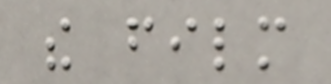the film
